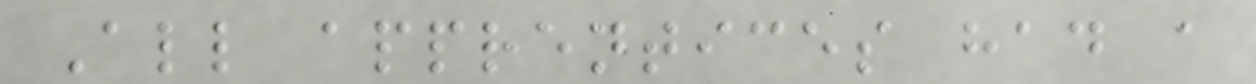All apprentices had a
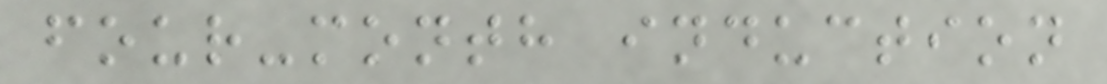four-month induction
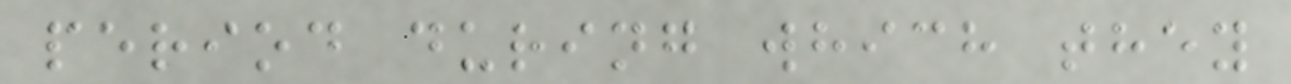period during which they
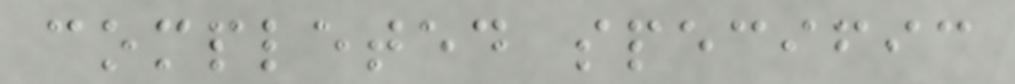completed specific
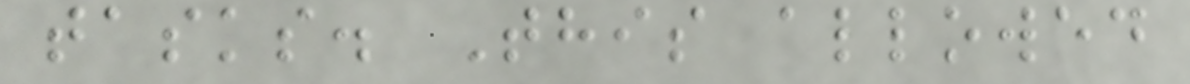tasks. This allowed
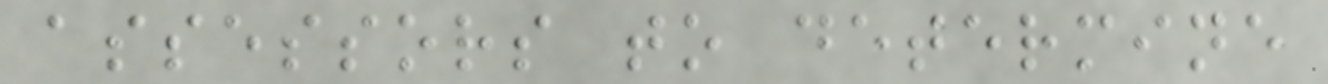assessors to determine
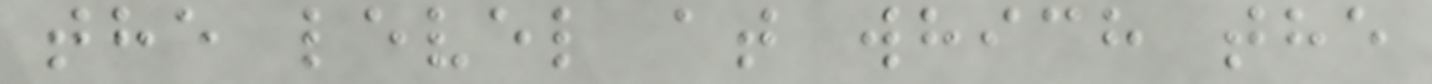the level at which the
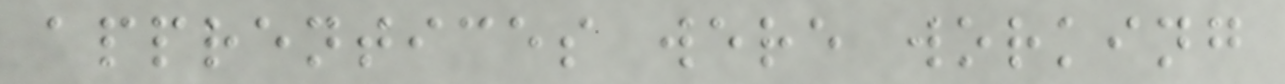apprentices were working
